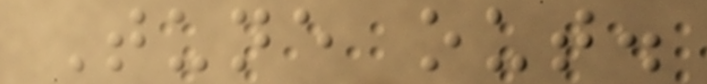Tune out.
